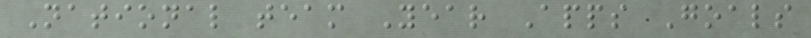National team Year Apps Goals
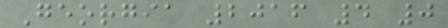Georgia 2016 4 0
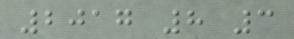2017 8 3
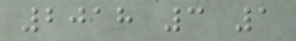2018 3 1
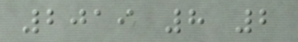2019 8 2
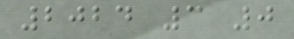2024 3 0
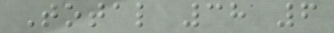Total 38 6
